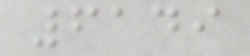6149
